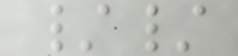//
